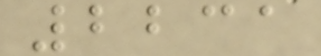2231
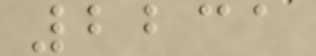2231
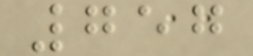757
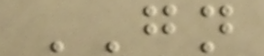GN
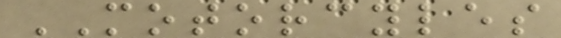MOTORCYLES
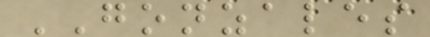GONZALES
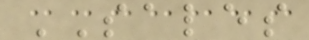SALES
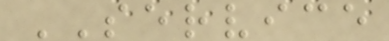SERVICE
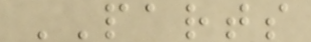PARTS
